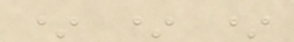* * *
